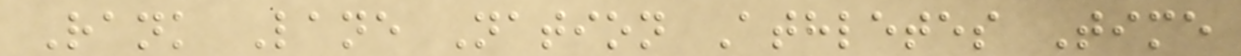Rank Lane Nation Athletes Time
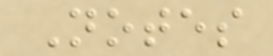Notes
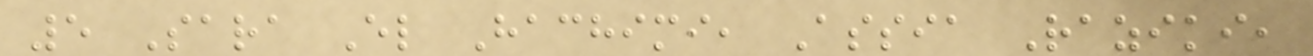5 Sara El Hachimi, Assia Raziki,
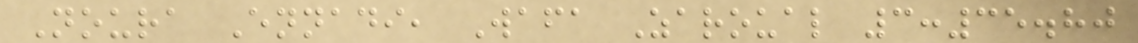Noura Ennadi, Wafa Zaroual 3:35.80
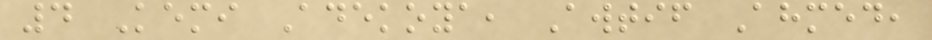4 Kemi Adekoya, Awtif Ahmed,
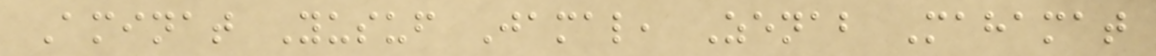Aminat Yusuf Jamal, Zenab Mahamat
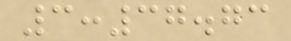3:37.73
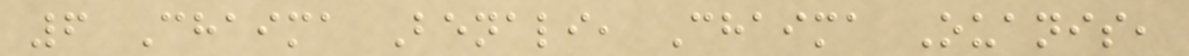6 Chaima Benali, Chaima Ouanis,
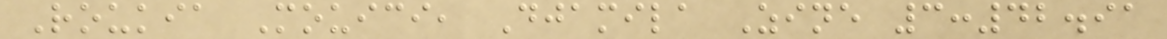Roukia Mouici, Djamila Zine 3:42.91
